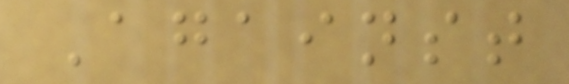Against
